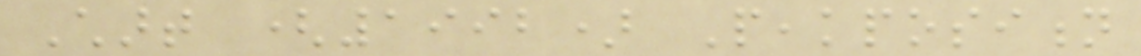Chart (1992) Peakposition
